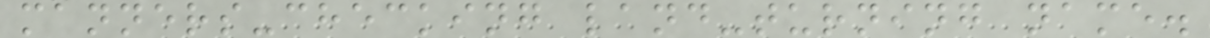manners-checking land-turning name.
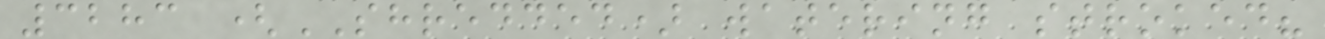3283 (SHREDDED) watering stroked?
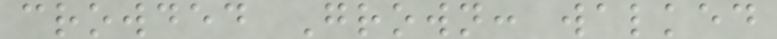crowded Grown: walked
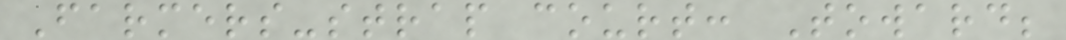Farmers-strap court: Toward;
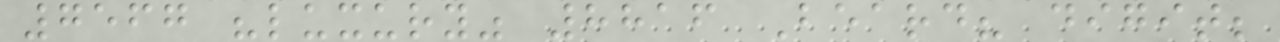7567 "luxury" 8816 Beard? digit;
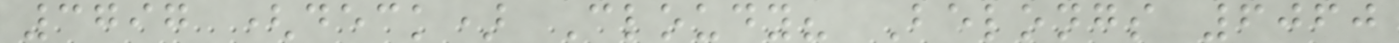3797 (deck) Cloudy? Belongs 6060
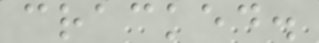cracked.
